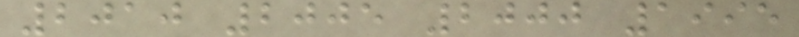2010 2005 2000 1995
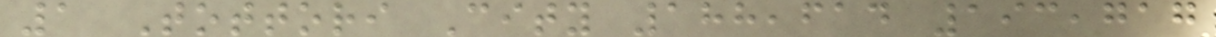1 Tottori City 188,614 193,717
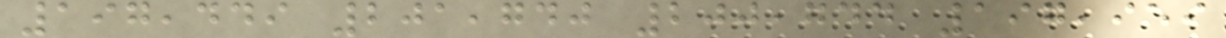197,449 201,740 200,744 197,959
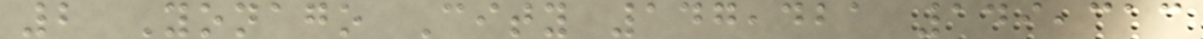2 Yonago City 147,421 149,313
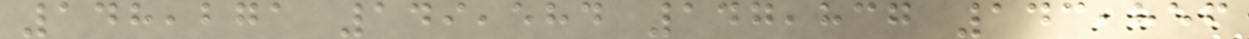148,271 149,584 147,837 143,856
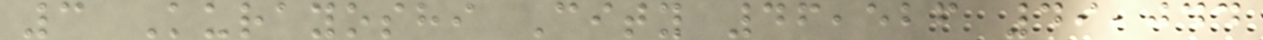3 Kurayoshi City 46,526 49,044
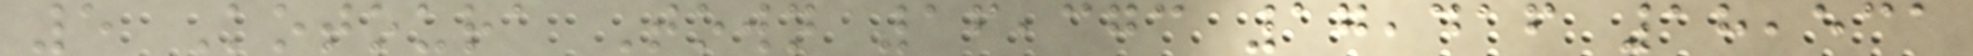5 Kotoura Town 16,373 17,416 18,531
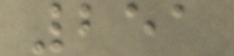251
